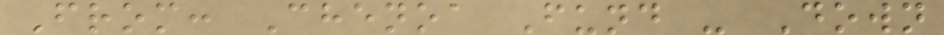From: Chenoa Fund - Down
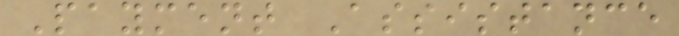Payment Assistance
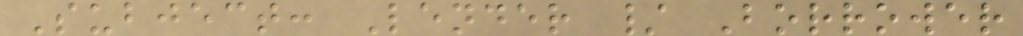Subject: Lender / Borrower
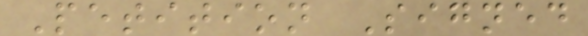Petition Signed
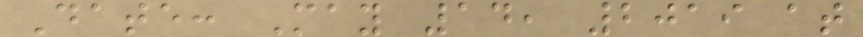Date: May 14, 2019 at
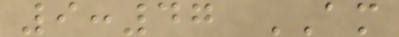9:47 AM
